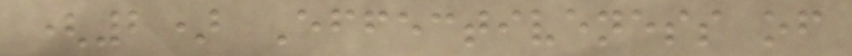(2) Effectiveness of
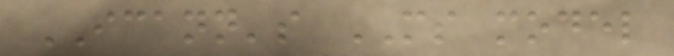ICANN's MS model
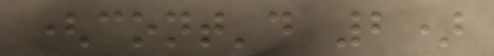(cont'd 2)
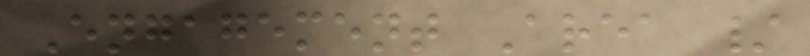Engagement Area /
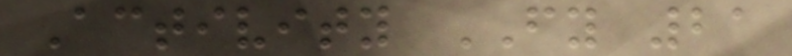Activity FY 21
